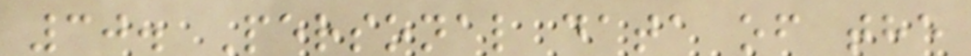30. Personal data of the
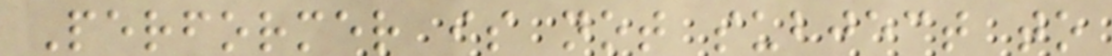Performer is not subject to
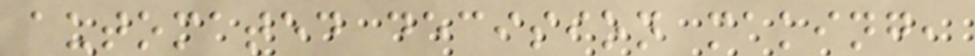automated decision making,
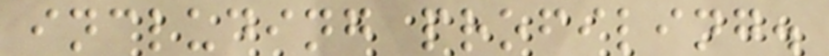including profiling.
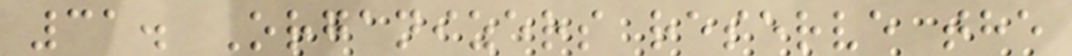31. Organizers reserve the
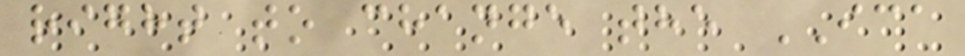right to change the ICA
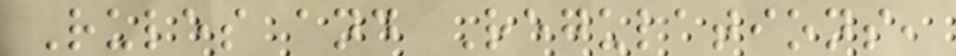Rules and Regulations,
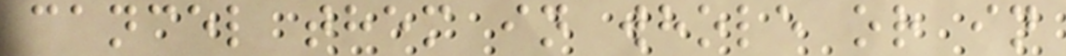cancel them in whole or in
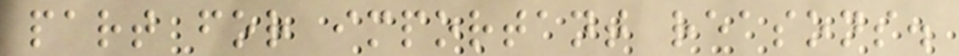part for important reasons.
